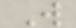W
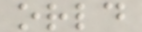orld
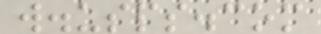w.usps.com
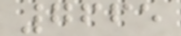7665
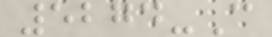5274-C
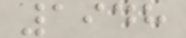1948
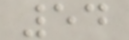54
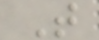T
